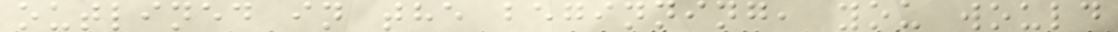outlined in the beginning, you would
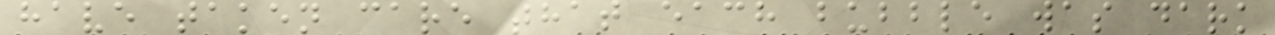have taken care that each bubble was dark
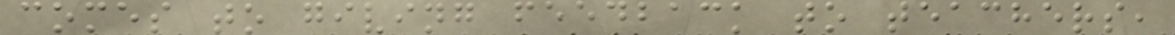comes to giving feedback to teachers,
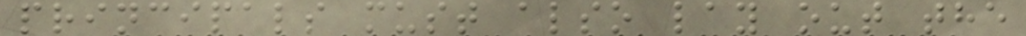principals must also lay out the
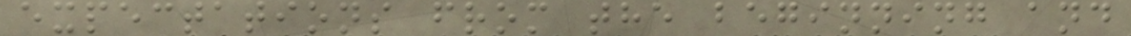expectations from the beginning and
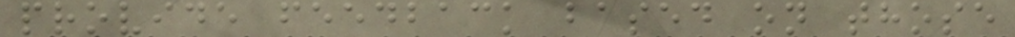provide feedback based on those
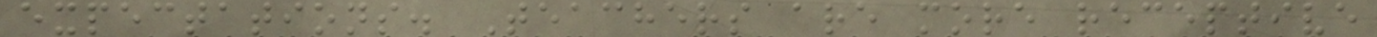expectations. Teachers are more receptive
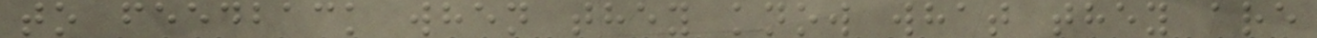to feedback when they know what they are
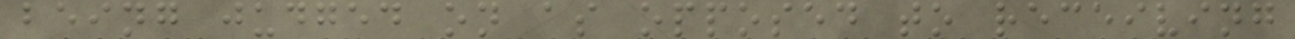being judged on as opposed to receiving
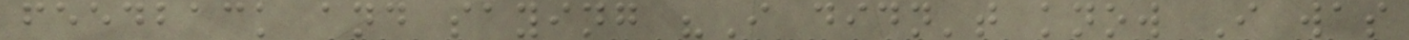feedback and saying "I didn't know I was
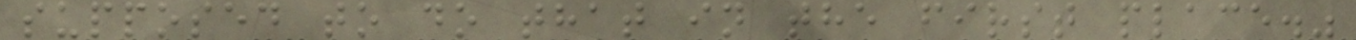supposed to do that in the first place."
